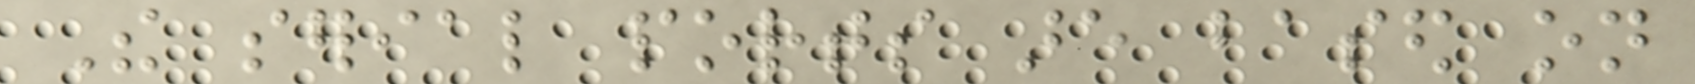The serial ports are based on
